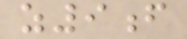z9f
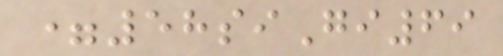=58siGi69
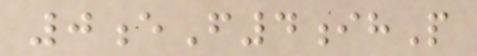0eF4ihP
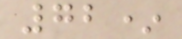72*
